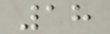18
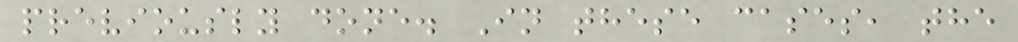previously done. In these cases, the
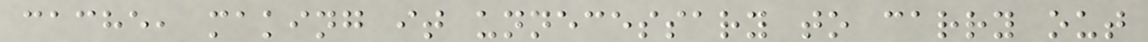cache, making it unnecessary to carry out
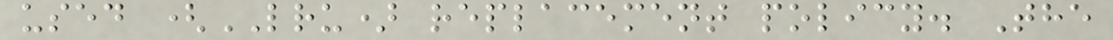used (LRU) replacement policy. The
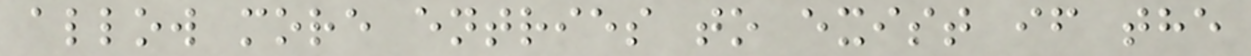allow more entries to exist if the
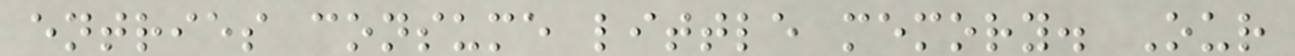entries consume little memory. Our
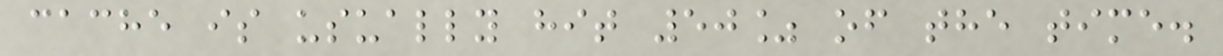cache is usually hit 50% of the time.
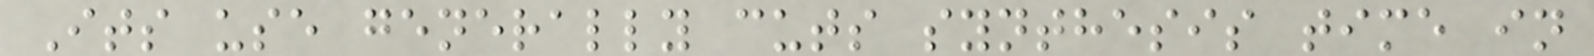Its use generally cuts synthesis time in
